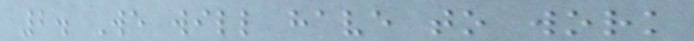2. We will have to work
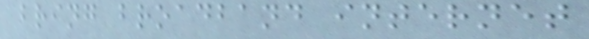bring broadband internet
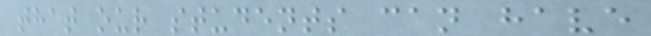that our students can have
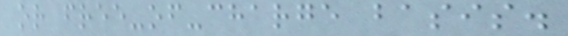or free-of-charge basis.
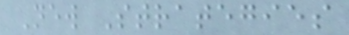New Strategies
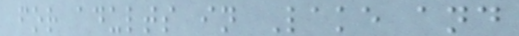for adults in Lake and
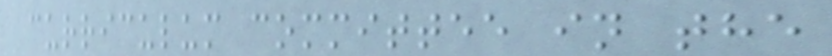curriculum committee in the
